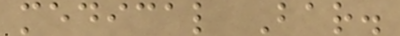medical Bar.
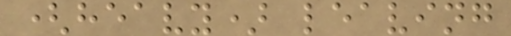(heavy) leaving
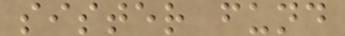sister fund
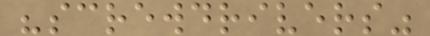"screwdrivers"
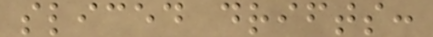sliced drifts:
